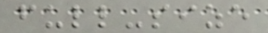full-size
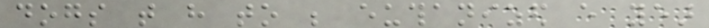dogs that have to be euthanized every year
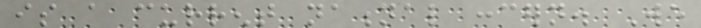is a current national concern. We
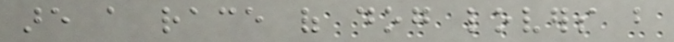are a race of dog lovers but
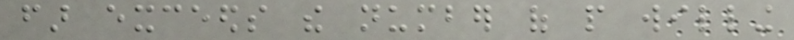far exceeds the number of people willing
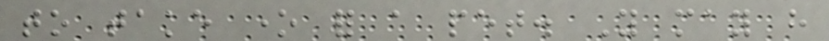to take one for a pet. You may have
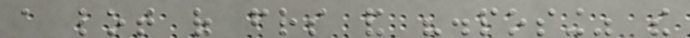a lot of friends and "disposing" the
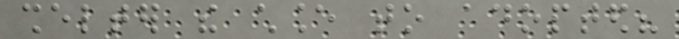shelter the chance to adopted?
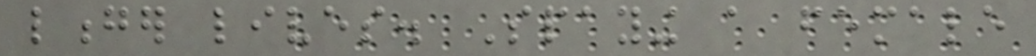longer lives. Spaying a female
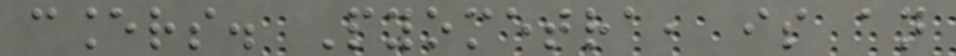cancers. Pyometra, is an
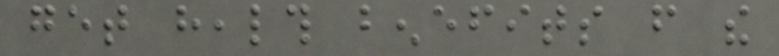get health benefits from the
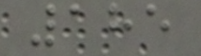185
